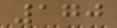170
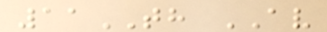11TH AV
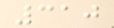310
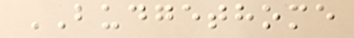BUDGETHOME
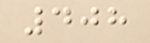408
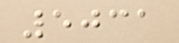5031
